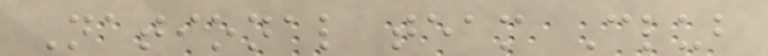National team Club
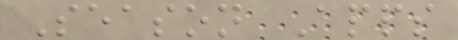Season Apps
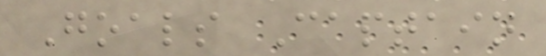Goals Captain
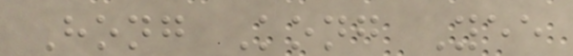Hong Kong Yee
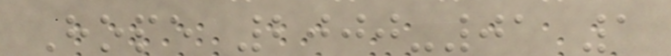Hope 2000-01 1
